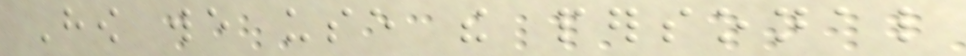How we use the personal
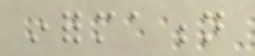information
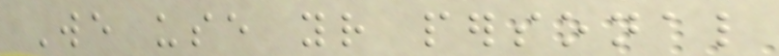We use your personal
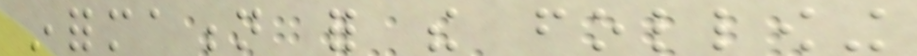information for the following
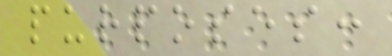purposes:
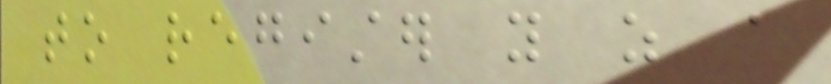to register you as a
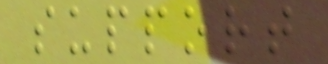support
